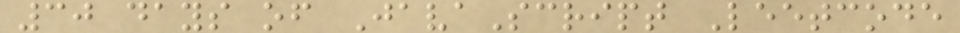30 days of JavaScript Leetcode
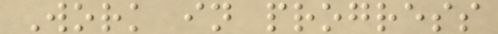Work in progress
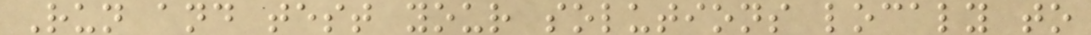Run and test your solutions localy to
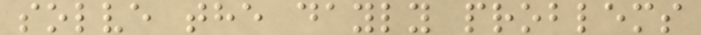solve the dayly problems
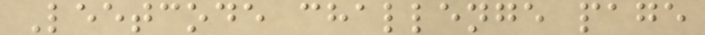Leetcode challenge page
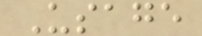Usage
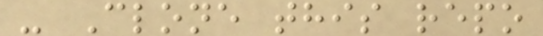- Clone this repo
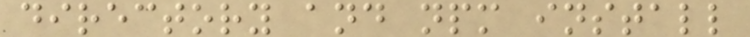directory and npm install
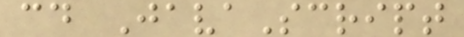cd JavaScript
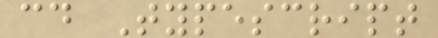cd Typescript
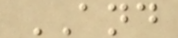AND
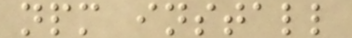npm install
